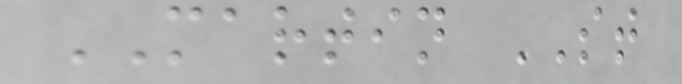MARTIN ST
